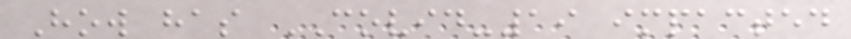How has COVID-19 impacted
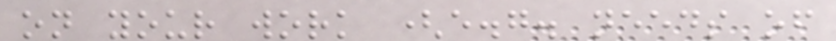on your work (e.g. needs of
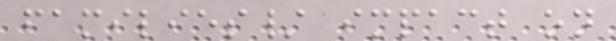families/ impact on
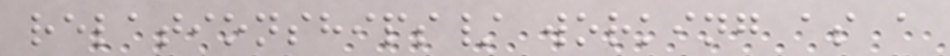relationships/ working as a
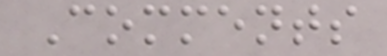Comments
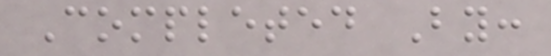Completed By:
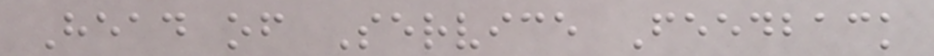Head of Service Feedback
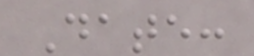Date:
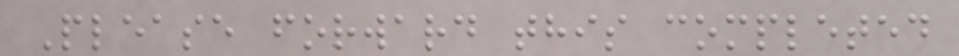Please forward this completed
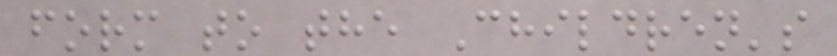form to the Children's
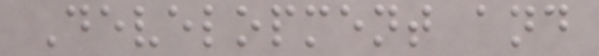Development and
